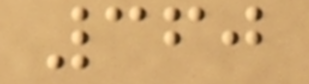360
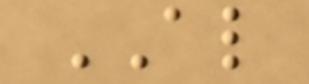AL
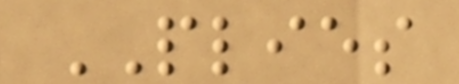PLIES
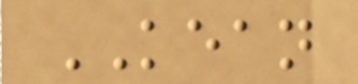KEAN
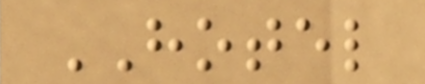HOTEL
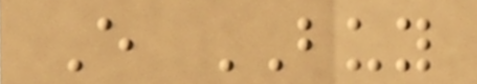E BUY
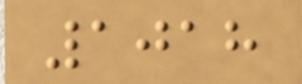1018
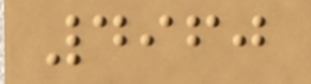4960
